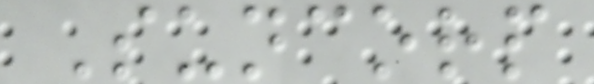Suncorp
